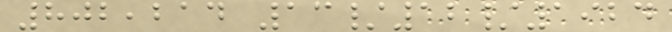802,214 13/12/1924
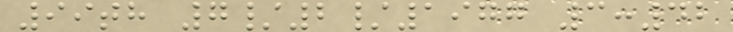99th 7/2/1977 3:42
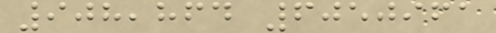908,864 6050961
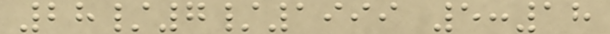28/7/1999 5:18
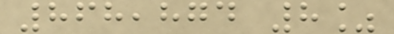868,874 8%
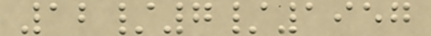12/7/1957
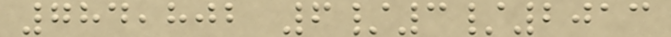784,802 6/3/2013
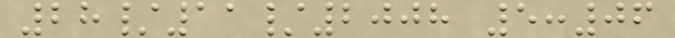28/11/2008 5:06
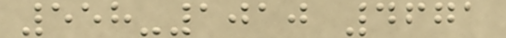558-1010 4671
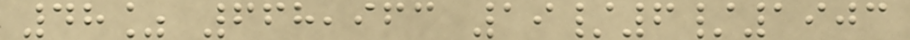48% 668,963 19/6/1903
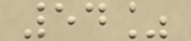54%
